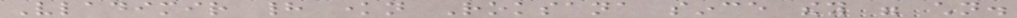Vladimir had known Roksana since they were children.
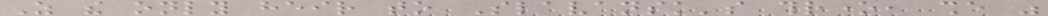As the only heir to Slavansk's throne, she was
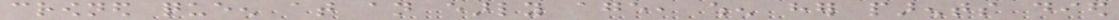crowned queen at an early age, when her parents died
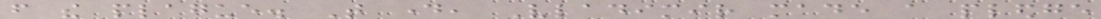from the plague. That day, Vladimir made a pledge
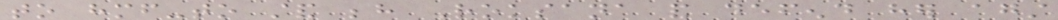to himself-to stand behind Roksana and defend her against
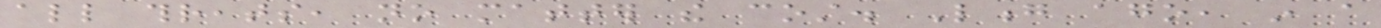all threats, no matter the cost. Long ago, in a
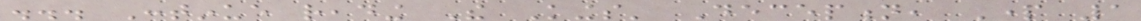... Continue reading The Kings' Deception, Part 1
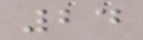24
